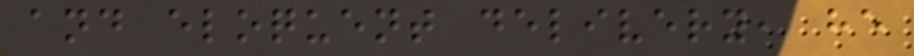and eloquent delivery, he
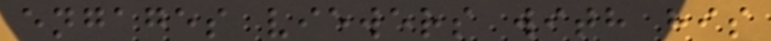engages viewers with his
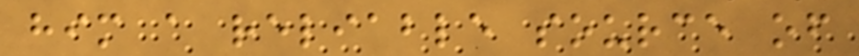him a reliable source of
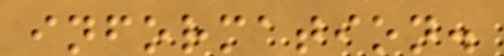information.
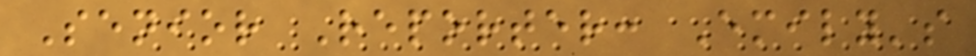Senior Reporter: Emily's
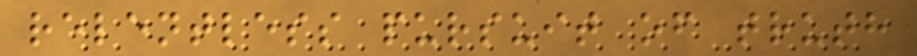relentless pursuit of truth
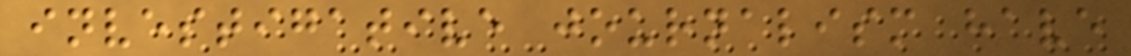investigative journalism have
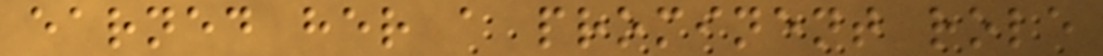earned her a prominent role
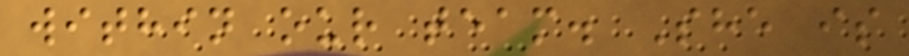within our team. She is
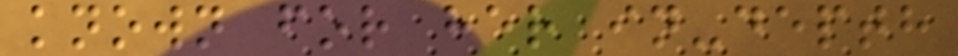known for her in-depth
